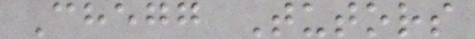Chegg Tutors
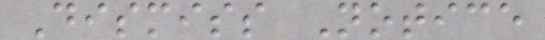Dismiss Notice
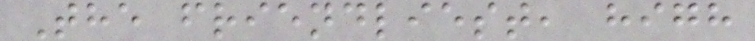The friendliest, high
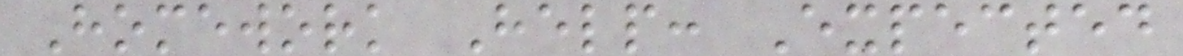Homework Help: Expected
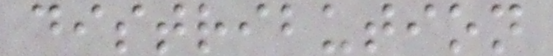distribution
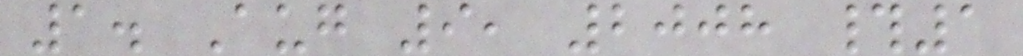1. Aug 9, 2008 #1
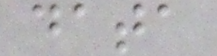data
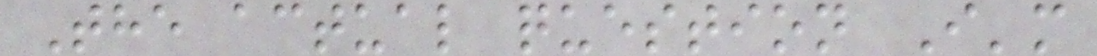The actual question I'm
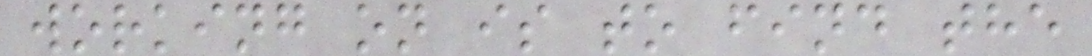working on is to find the
